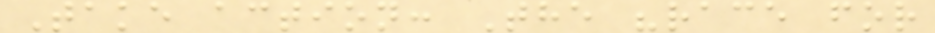Take action: The "race for
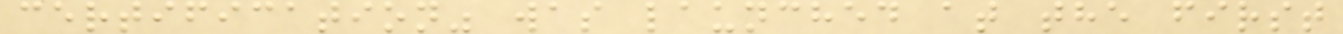certification" was launched at the first
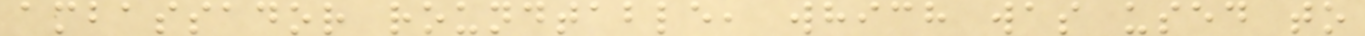ambassador roundtable, which was used to
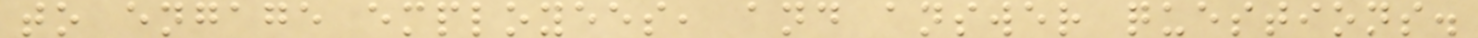to engage employees, and answer questions.
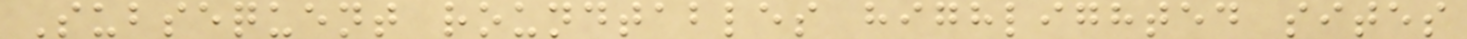Subsequent roundtables highlighted sites
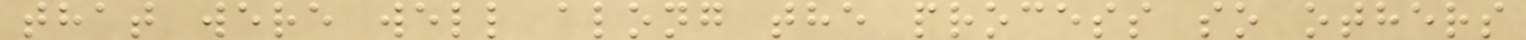that were well along the process so others
